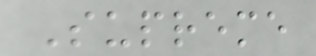Supreme
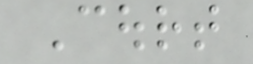Court
